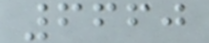6660
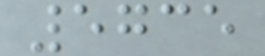5735
